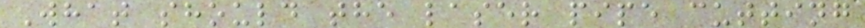What should the laser pipe cutting
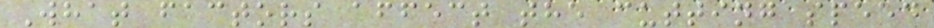What factors affect the cutting speed
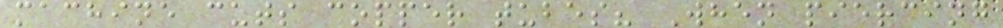machine cuts copper tubes? When piercing
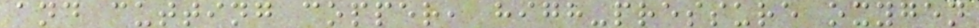and cutting copper, high-pressure oxygen
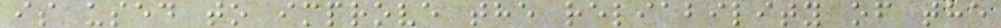is used to improve the reliability of the
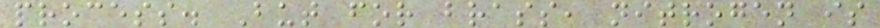process. But for brass, nitrogen is
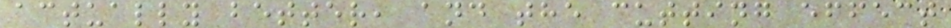actually better, and the cutting effect
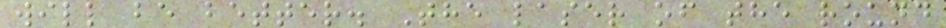will be better. The laser of the round
